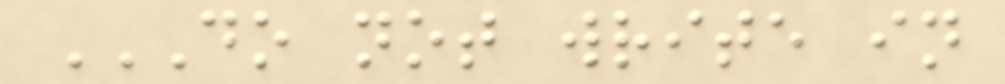DO NOT WRITE IN
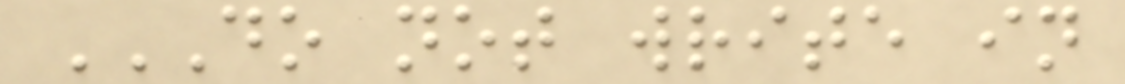DO NOT WRITE IN
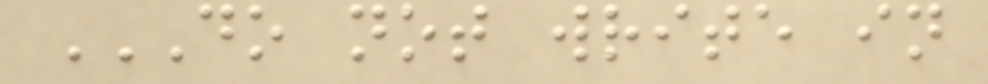DO NOT WRITE IN
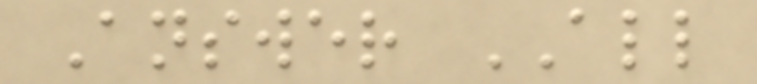Answer ALL
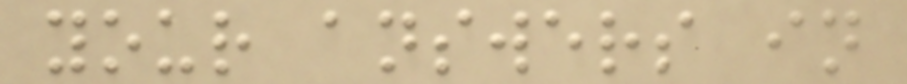your answers in
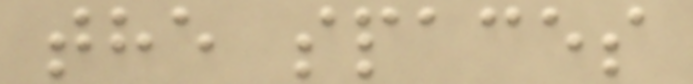the spaces
